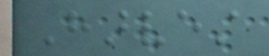Harvest
